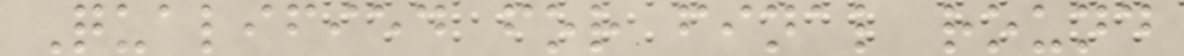Qualified for final round
